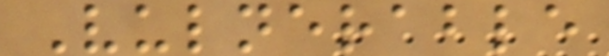Vulnerable
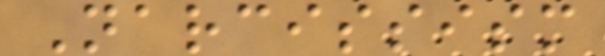Narcissism
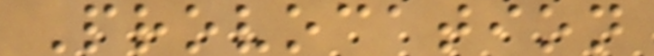Provocation
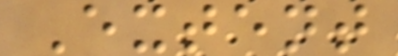Extent
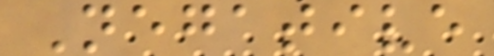Negative
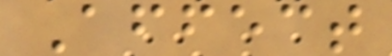Affect
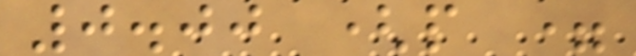0.00 (p =
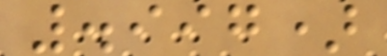.997)
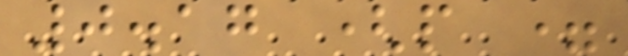0.17 (p =
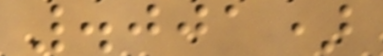.001)
